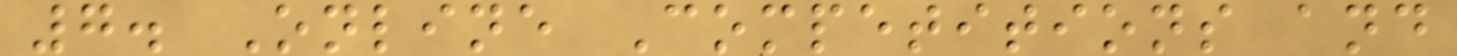7. Online Competitions and
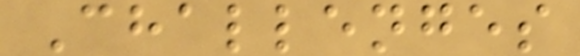Challenges
